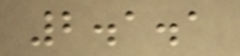2.1.1
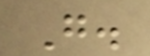G.
